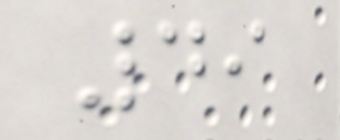49
